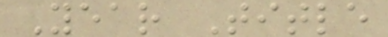Year Title
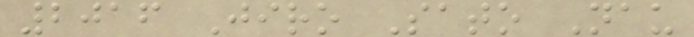2016 Jiro Sato Nau
